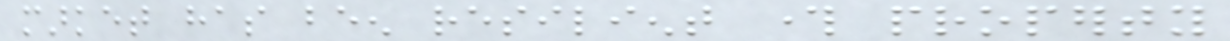market has been resilient through property
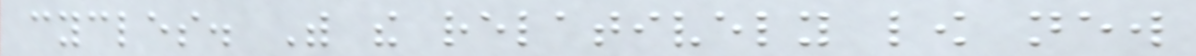cycles. With the relatively low new
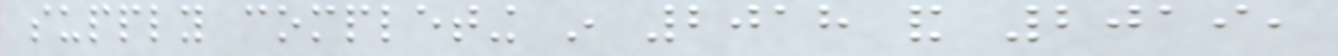supply completing in 2018 and 2019,
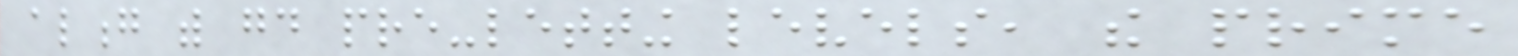along with good pre-letting levels, the prime
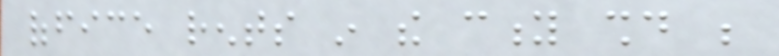office rents in the city should be
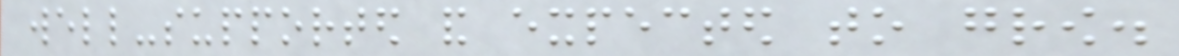well-supported and expected to grow.
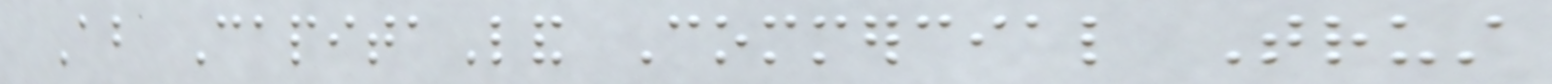About CapitaLand Commercial Trust
